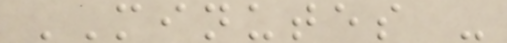MINUTES -
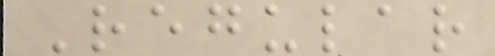Regular
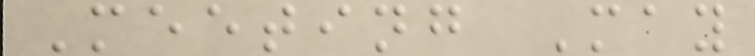Meeting May
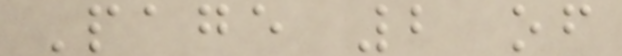Page 2 of
